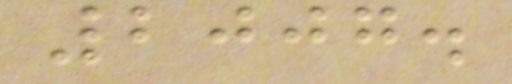2007.
